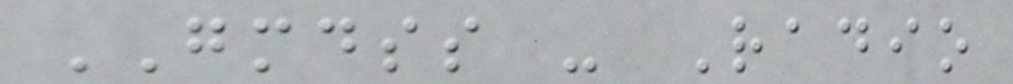GMDSS - Radio
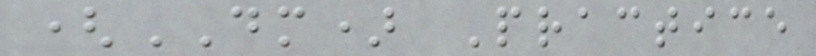(DM) Practice
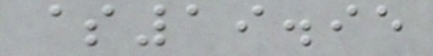$19.95
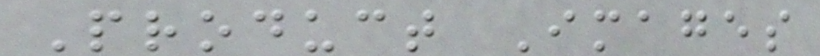Product Images
